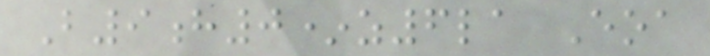B9h0*z6la Eoa
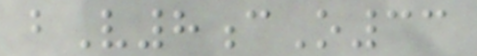bV8cO33
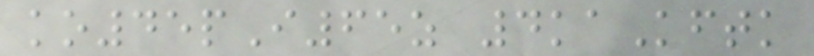ko45pI65z 4kaKftk
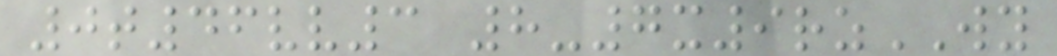0t46vv3 8-7x9rzWY
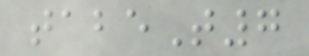tabeT7
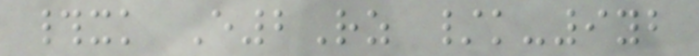#xk E2Rz /k-9yb
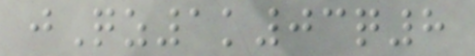jQz1k03q8
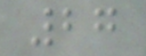27
